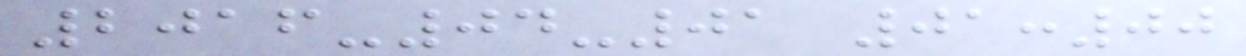2016-04-01 01:00
